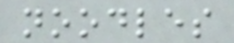noodles
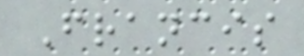Francis
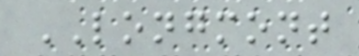LONGMONT
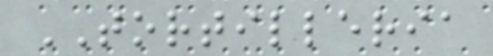TORTILLERIA
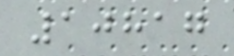10817
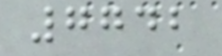7742
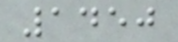1450
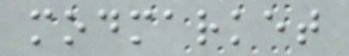modmarket
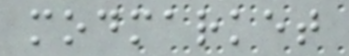modmarket
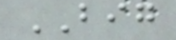BIG
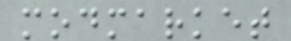modmarket
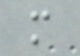m
